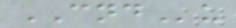CNDu
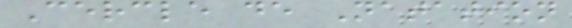Cercle de Natation
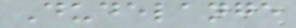Dudelange
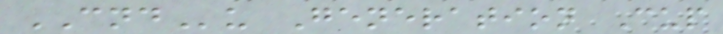CNDu Generation Cup
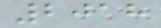2018
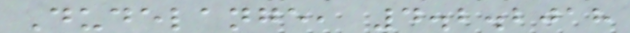Dudelange, 4.2.2018
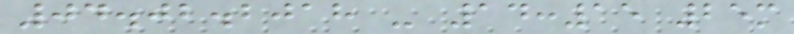04.02.2018 - 14:15 25m
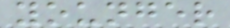younger
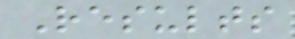Results
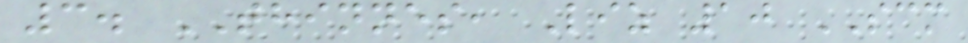3. THINNES, Liz 10 SCM
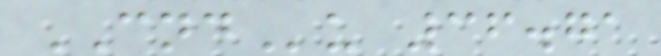CNDu 36.71
